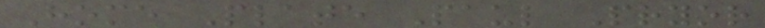Home Plate Paul Pryor
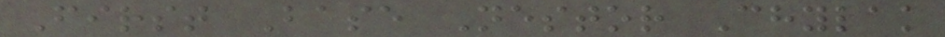First Base Nestor Chylak
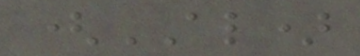(AL)
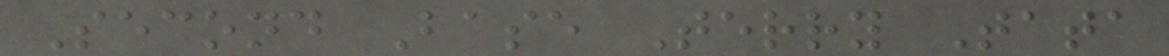Second Base Terry Tata
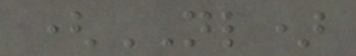(NL)
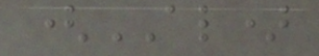(AL)
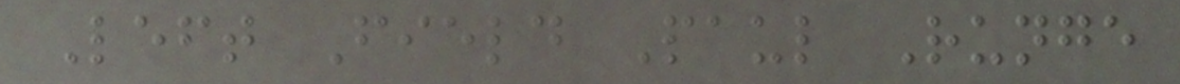Left Field Paul Runge
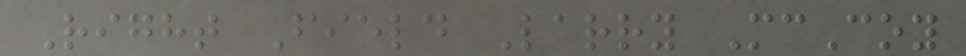Right Field Larry McCoy
